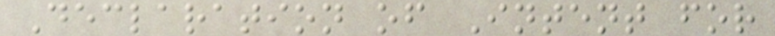Declaration of Intent for
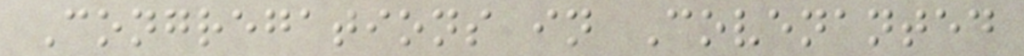Congregations in Covenanted
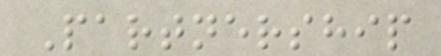Partnership
